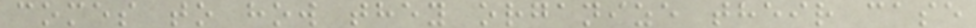comes to how they organize their case
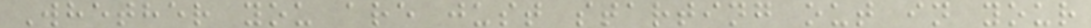Whether you are just starting out in your
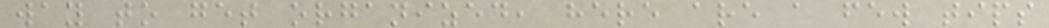way to get organized, here are a few tips
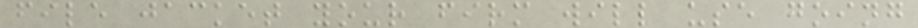file jacket your firm will use going
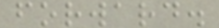forward.
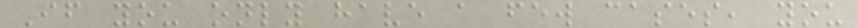If you only have a few cases, you
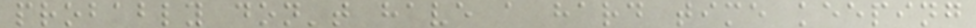probably don't have a hard time keeping
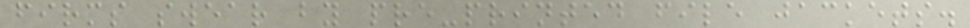firms swear by pre-printed file jackets.
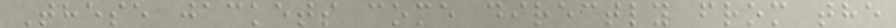These jackets come directly from the
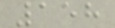158
